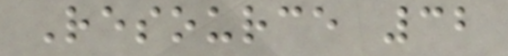Resource 32
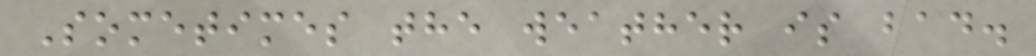Sometimes the weather is bad.
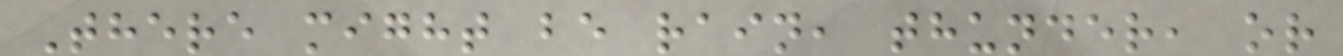There might be rain, thunder, or
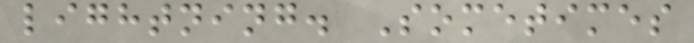lightning. Sometimes
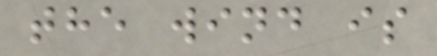the wind is
